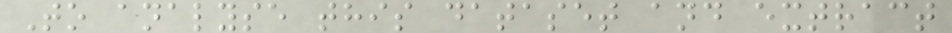To analyse this dataset and extract
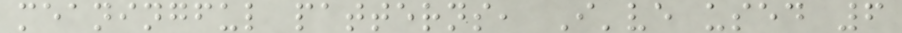meaningful patterns, I've used 6
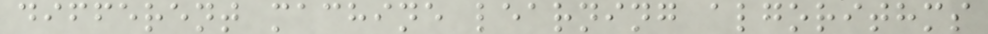different machine learning algorithms
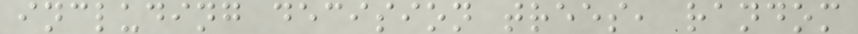including decision trees, random
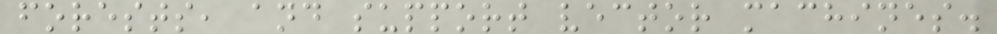forests, and support vector machines.
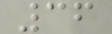36
